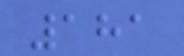181
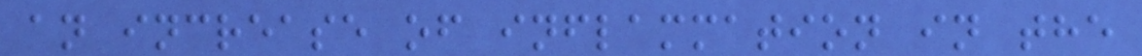an increase of inflammation in the
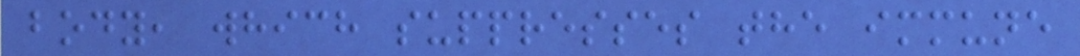body, which suppresses the immune
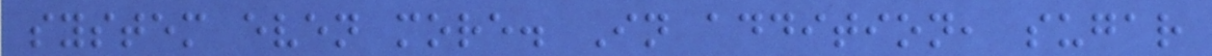system even more. In addition, sugar
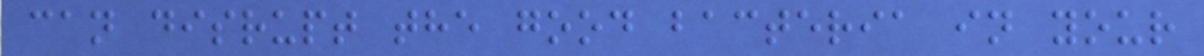can disrupt the good bacteria in your
